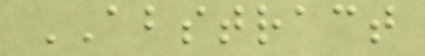ABSTRACT
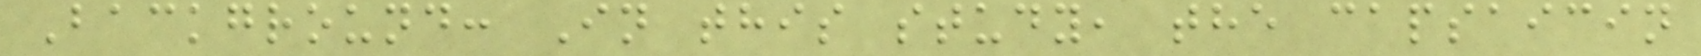Background: In this study, the capsaicin
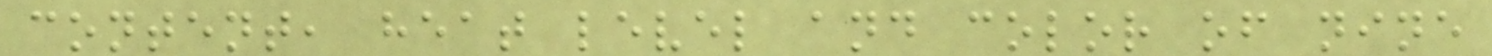content, heat level and color of nine
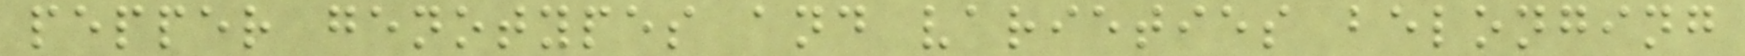pepper genotypes and varieties belonging
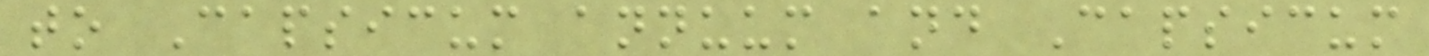to Capsicum annuum and Capsicum
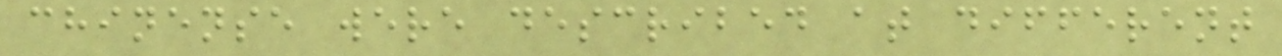chinense were described at different
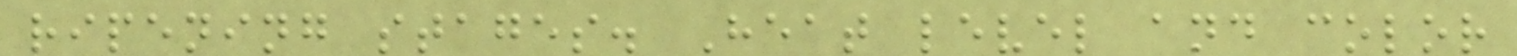ripening stages. Heat level and color
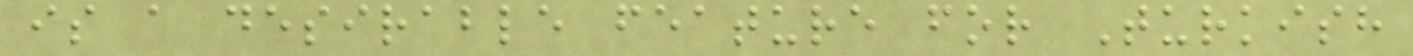is a desirable feature for Turkish
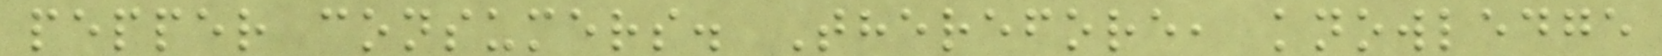pepper consumers. Therefore, knowledge
